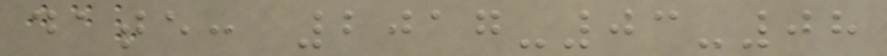date: 2017-03-08
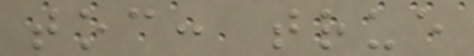toc: true
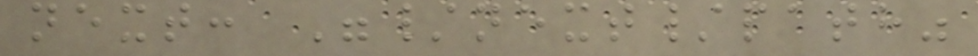next: "/next/path"
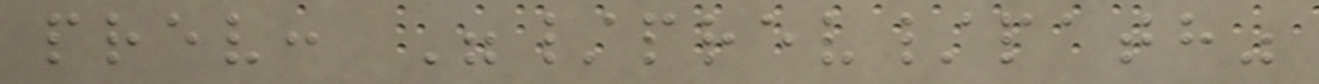prev: "/prev/path"
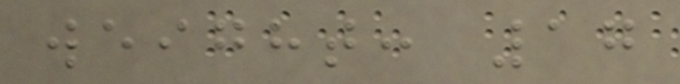weight: 17
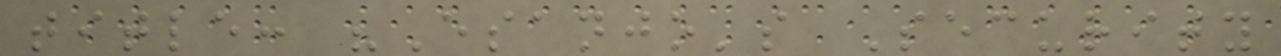title: "Esanjo's Security
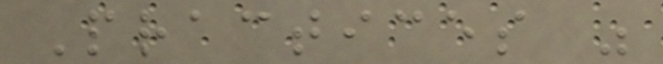Practices "
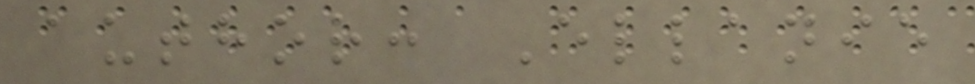author: Ellanie
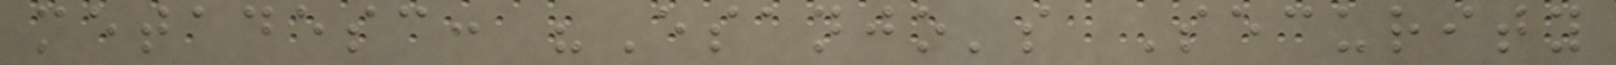metadesc: "Esanjo's Security
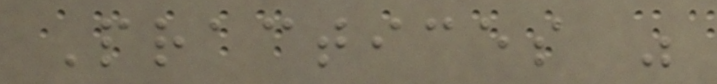Practices "
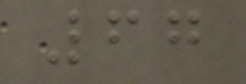67
